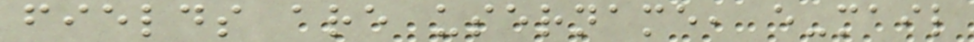fields are username, e-mail
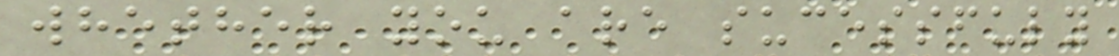whether you are sucessfuly
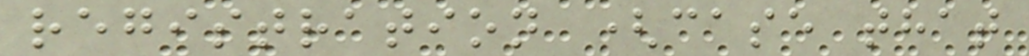registration (case that
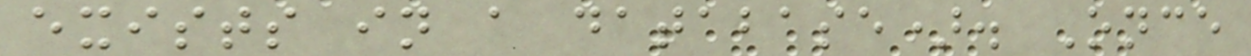exists in a database). Once
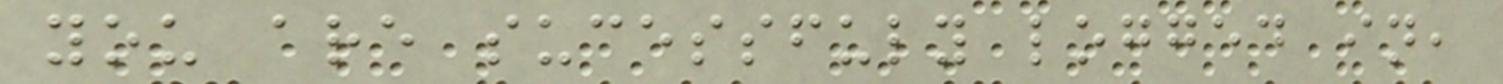you are sucessfuly logged in,
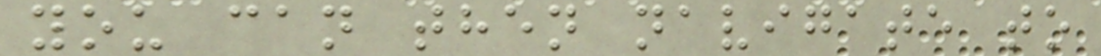you can then navigate to
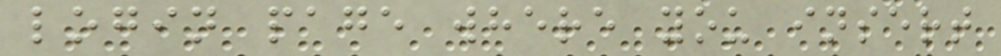login page where you insert
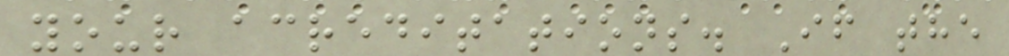your acreditations. If the
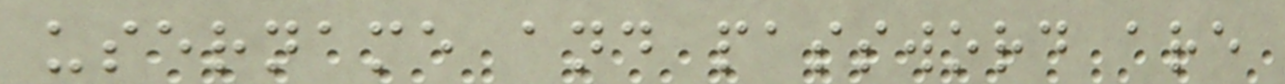username and password are
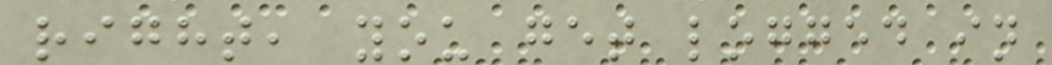right, you get logged in
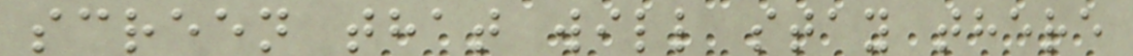screen that will stay there
